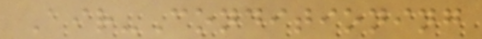Air-Conditioning
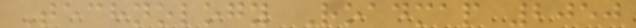Technology Roadmap 2050
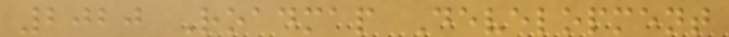2020 Roadmap Development
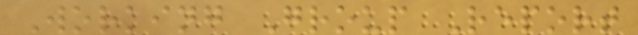Working Group Report
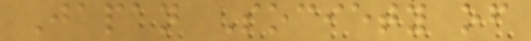Japan Society of
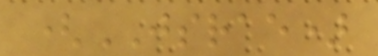(JSRAE)
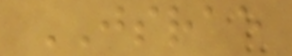JSRAE
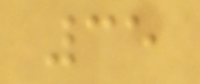35
